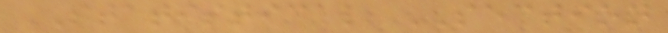STATISTICAL SECTION
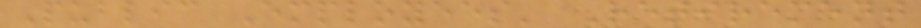Public Employees' Retirement
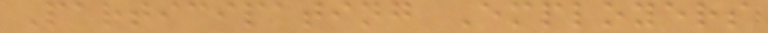Participating Employers
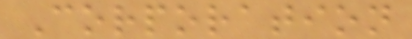Corporation
